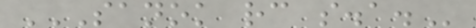SANOK RC S.A.
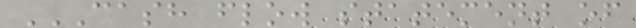CASH FLOW STATEMENT OF
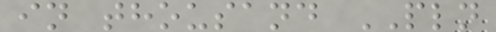in thousand PLN
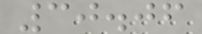30.06
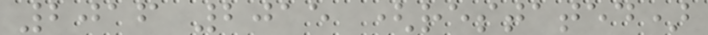2016 2015 (restated)
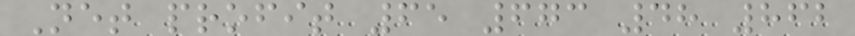Net profit 65 673 48 862
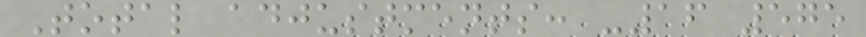Total adjustments: -16 575
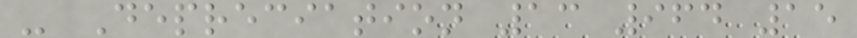- Depreciation 13 964 15
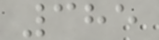385
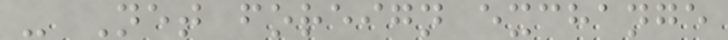- Net foreign exchange
